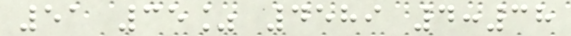51 35% 4589 4:38
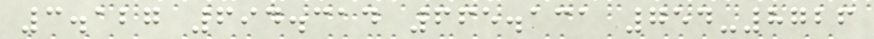3.127 694.314 665.131 754-8726
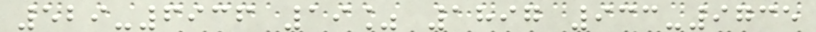529-6936 19% 1897 933-9735
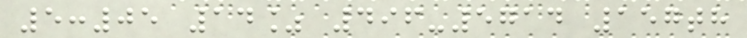5:05 14% 496-5714 157th
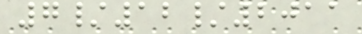7/12/2011
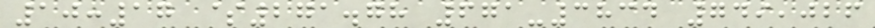10:17 $271.78 671-3834 749,026
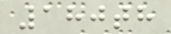180th
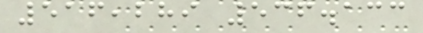516,289 536.133
